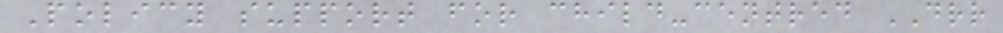Policy support for child-centred DRR
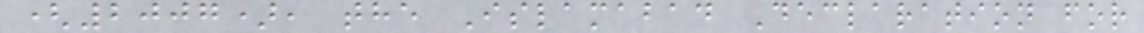(2007), the Islamabad Declaration for
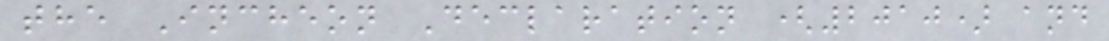the Incheon Declaration (2010) and
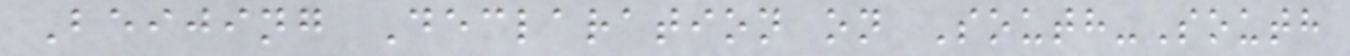Beijing Declaration on South-South
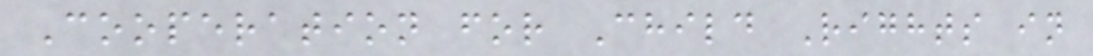Cooperation for Child Rights in
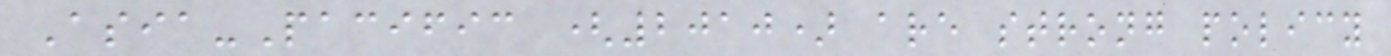Asia-Pacific (2010) are strong policy
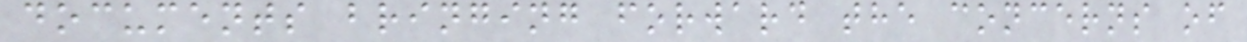documents bringing forward the concerns of
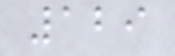129
